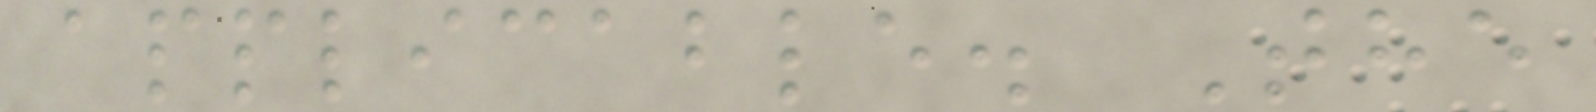applicable. The
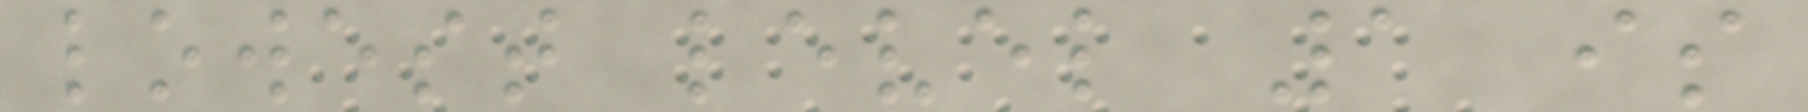lowest level 1 is
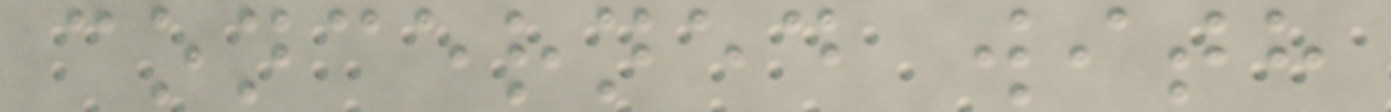concerned with
